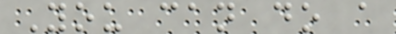You can do a
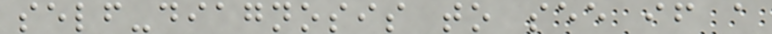self-diagnosis to see if a
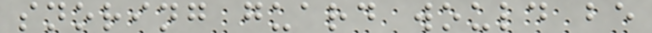snoring guard would be
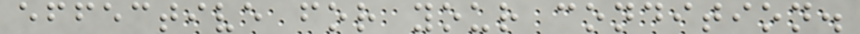effective for your condition.
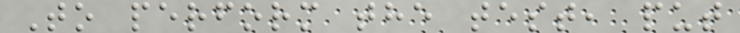To perform the test, put
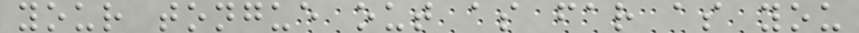your tongue out as far as you
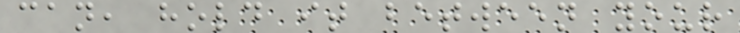can, hold it between your
